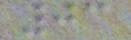03
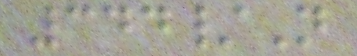344/N
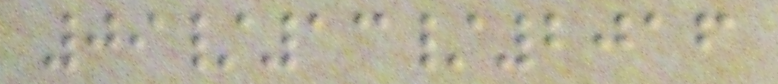09/13/2016
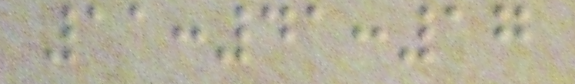11:41:17
